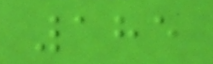185
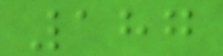187
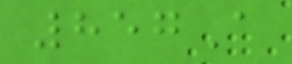857A
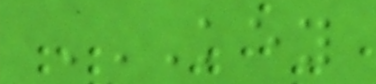KEY
